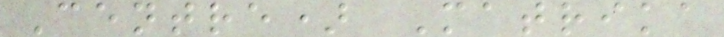Centre) Matrika
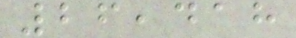26,418
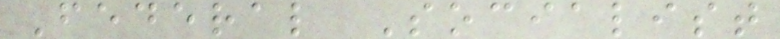Federal Socialist
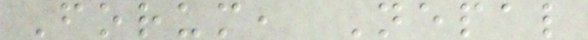Forum, Nepal
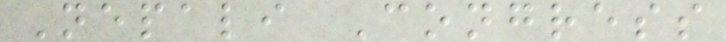Nepali Congress
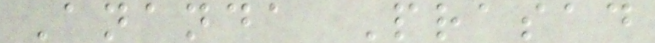Ananda Prasad
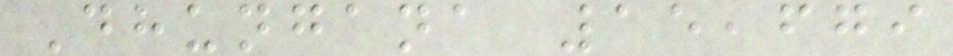Dhungana 15,679
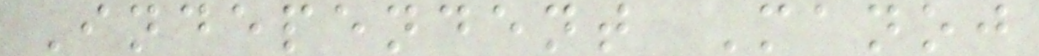Independent Manoj
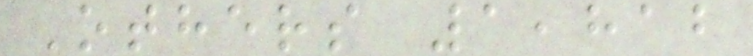Others 1,812
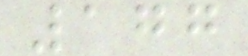177
